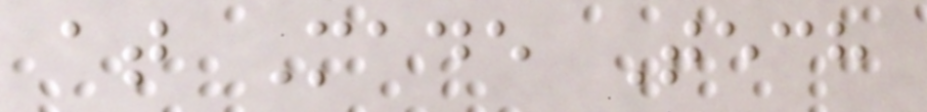at Made Tech
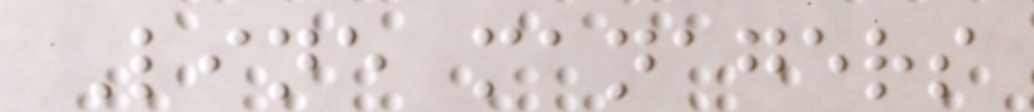Line managers
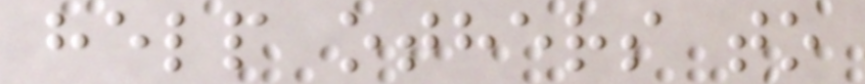help others to
